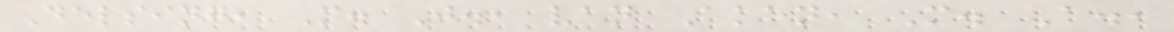Delsing, M. J., van Aken, M. A.,
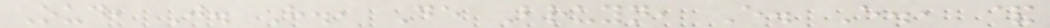Oud, J. H., De Bruyn, E. E., &
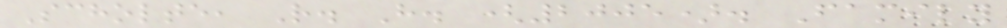Scholte, R. H. (2005). Family
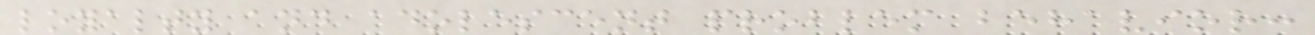loyalty and adolescent problem behavior:
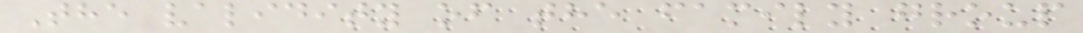The validity of the family group
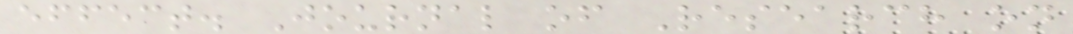effect. Journal of Research on
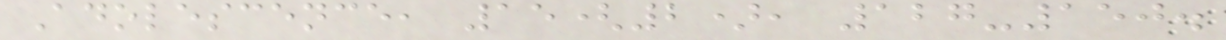Adolescence, 15(2), 127-150.
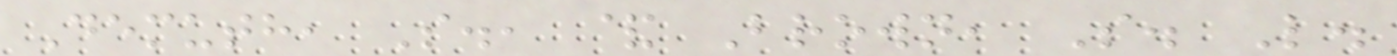Demuth, S., & Brown, S. L.
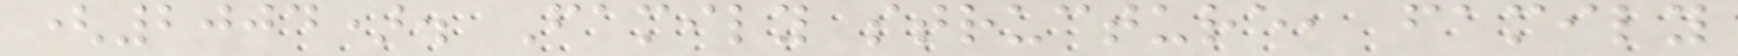(2004). Family structure, family
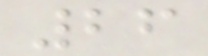26
